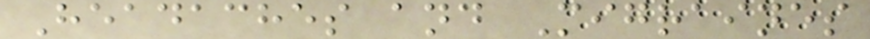Headaches and Migraines
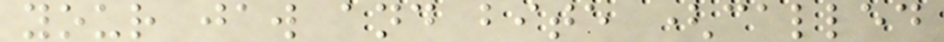your jaw and bite (called
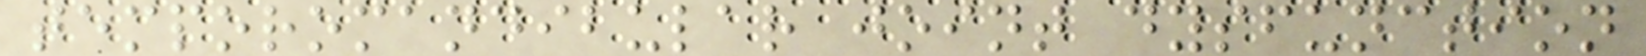temporomandibular joint dysfunction
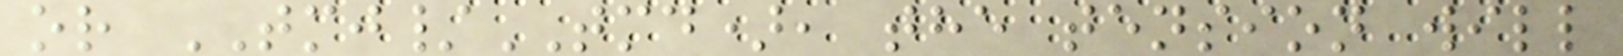or TMJ/TMD), the tension will
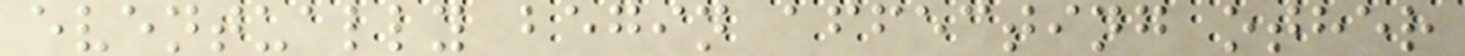eventually begin affecting other
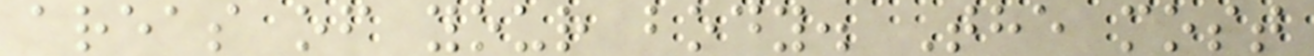areas of your body. The most
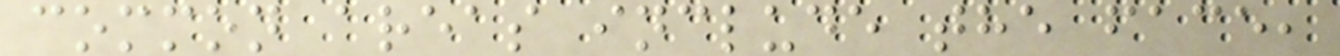common areas include the face,
